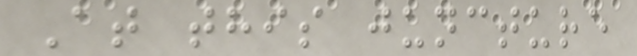At this juncture
